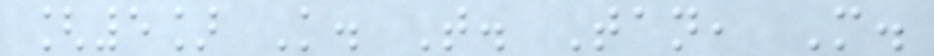[5] K. T. Tan, M.
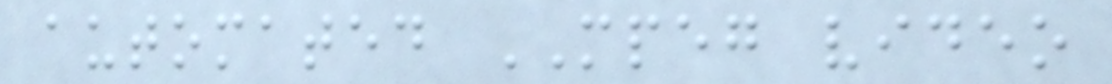automated MPEG video
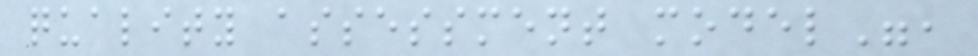quality assessment model",
